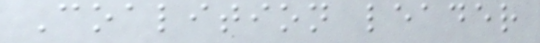Coalition leader
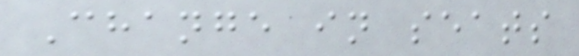Change in seats
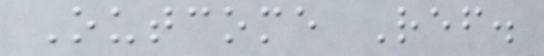Outcome Ref.
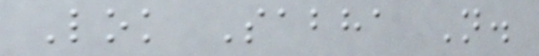Lok Sabha N.
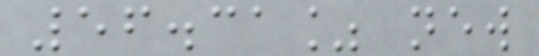56.31% new
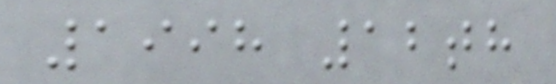1998 12th
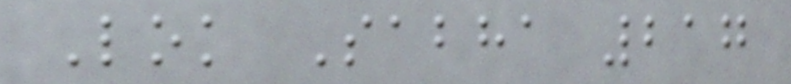Lok Sabha 217
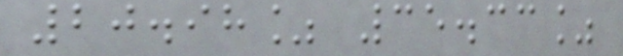20.98% 35.33%
